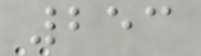253
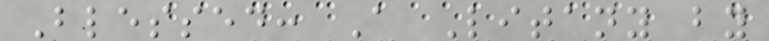Blessed: A Litany by
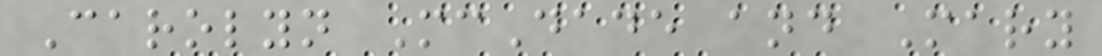Carolyn McDade and Mary
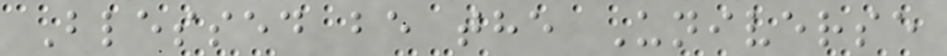Blessed be the Universe
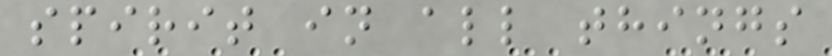spirit in all things
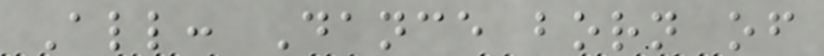All: Dance born of
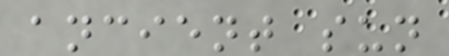ancient sun
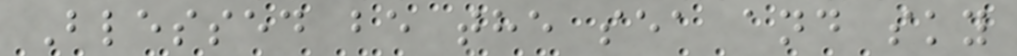Blessed be the sea and sky
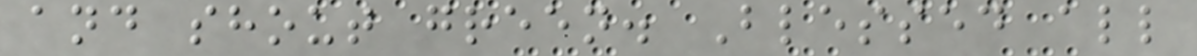and shout green. Blessed all
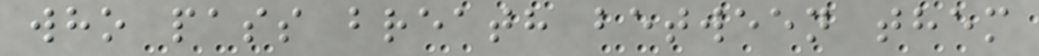who pass breath between them
